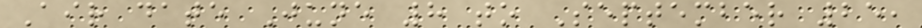Air date June 8 to September 25,
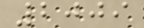2009
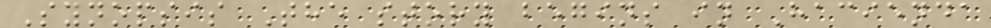Synopsis The story begins in Hacienda
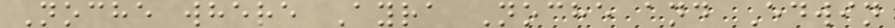Noche where Ayra Noche and Edwin
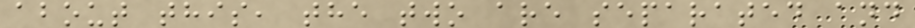about this, the two are separated and
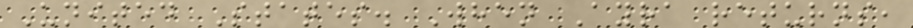United States. When Ayra returns,
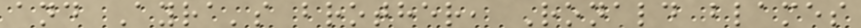and Ayra's brother, Ronald blames
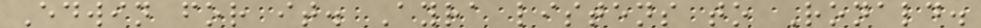Edwin for it. Ayra listens to Ronald.
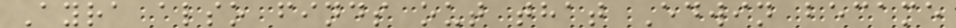Ayra also finds out that Edwin became
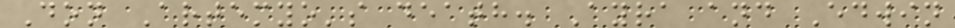Don Artemyo's death. Ayra and Edwin
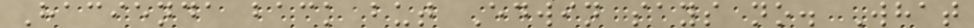Hacienda back but Edwin says no. What
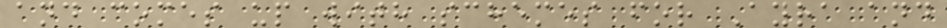and comes up with schemes for Ayra and
